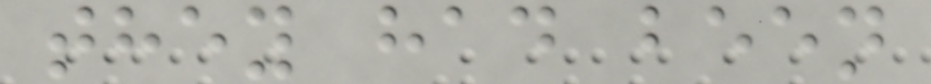they had been
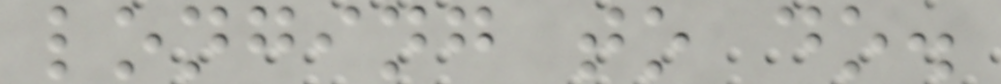longing to do.
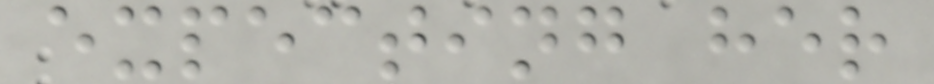expecting her
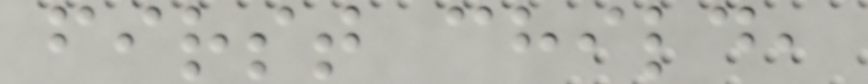first child,
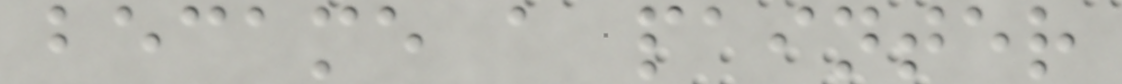became a painter
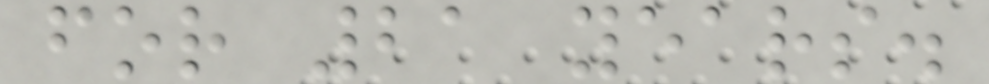for 21 years.
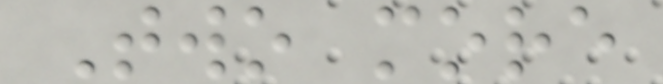Two more
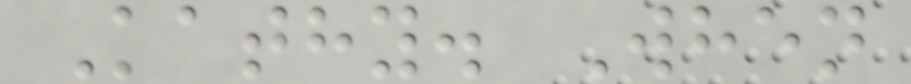Kathy. When
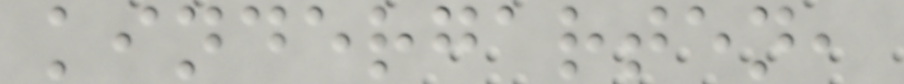kindergarten,
